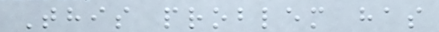This problem has
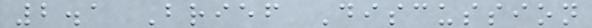2.1 Brief Discussion
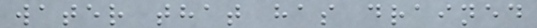water that has drained
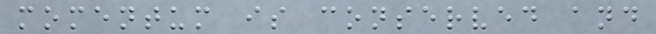momentum is conserved and
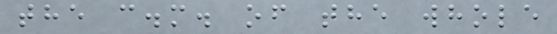the c.m. of the whole
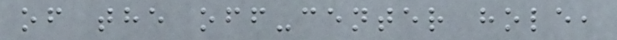of the off-center hole,
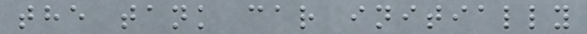the tank car initially
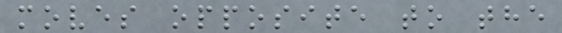moves opposite to the
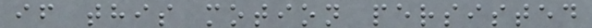if this motion persisted
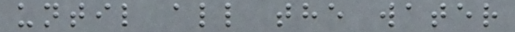until all the water
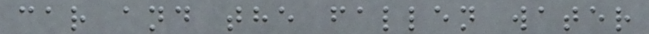car and the fallen water
